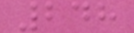248
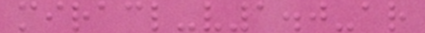miracl-v1.0-ar
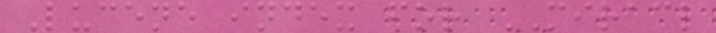Lucene index for MIRACL
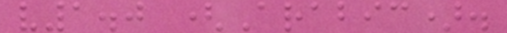v1.0 (Arabic).
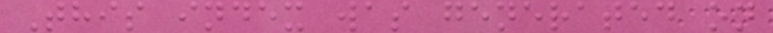This index was generated on
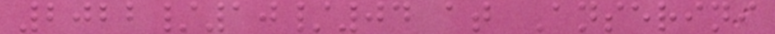2022/10/04 at Anserini
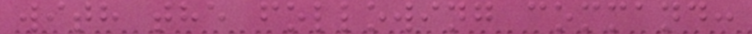with the following command:
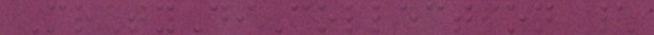MrTyDiCollection \
